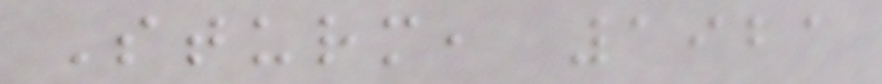Sturm, 1921
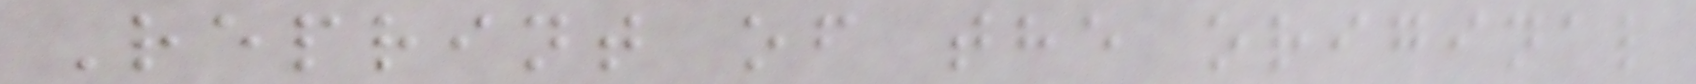Reprint of the original
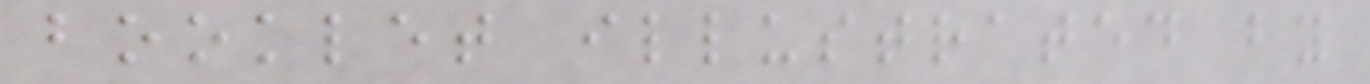booklet illustrated by
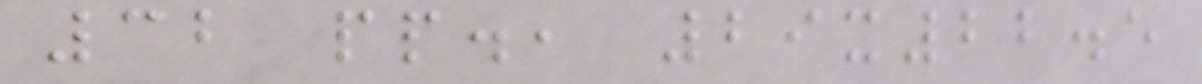32 pp., 29x22.5
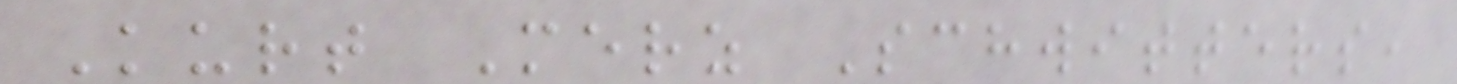Kurt Merz Schwitters,
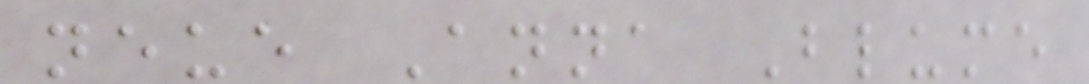neue Anna Blume
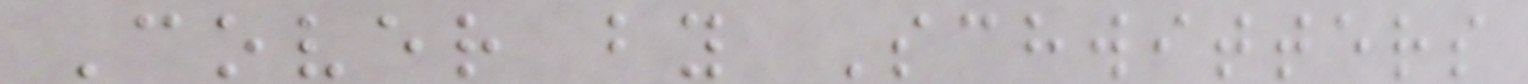Cover by Schwitters
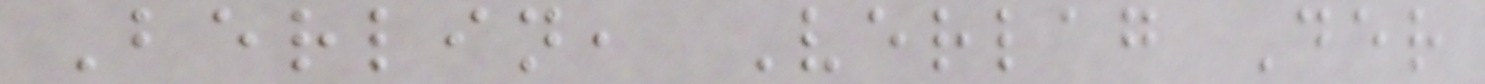Berlin, Verlag Der
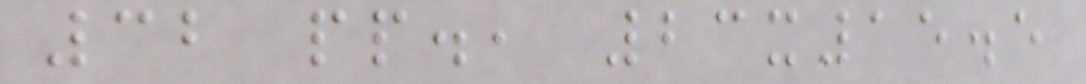32 pp., 23x15.5
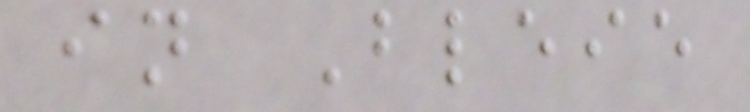in Bleie
